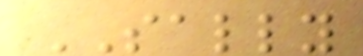SALLY
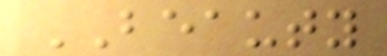BEAUTY
